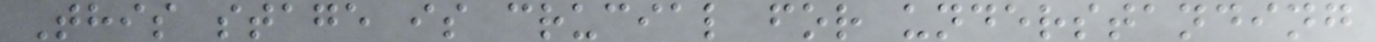This stage is crucial for understanding
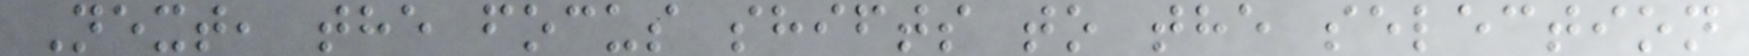Next, the focus shifts to the selection
